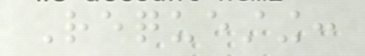Requesting:
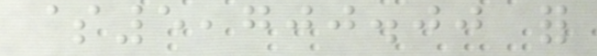$5,700.00 for
